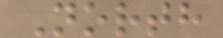North
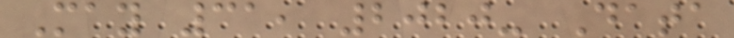May 31, 2020- Data
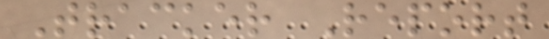Tracker Report
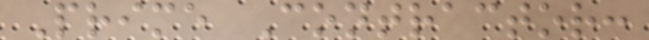Prime Contractor:
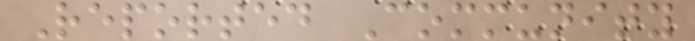Reported Community
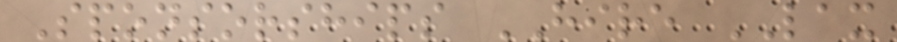Sponsorships HIRE LAX
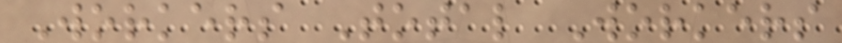Workers Total Workers
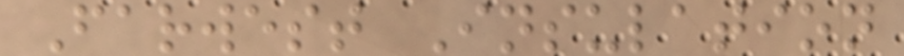Farwest Insulation
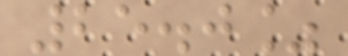25.0%
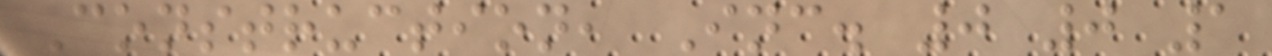Construction, Inc. 0 0 1
